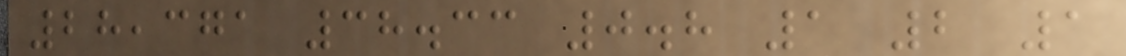28,371 38.33 0.8 1 2 1
